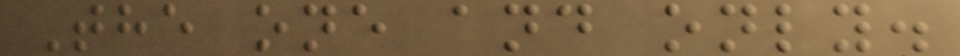The one and only.
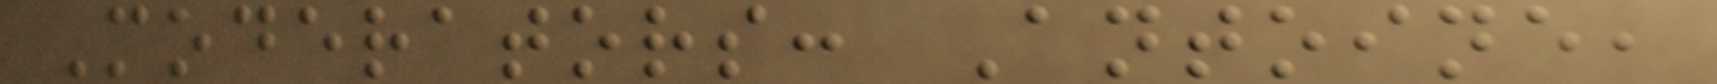Moderators: Antoine,
